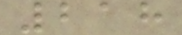218
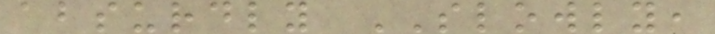absurdly SLOWLY,
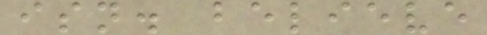isn. believe
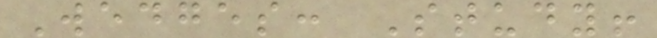Wedges: Study!
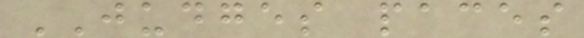JUDGES paces
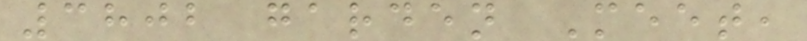3802 garden Meet,
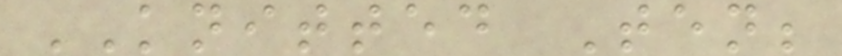KNITTED Ten;
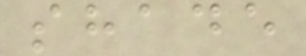shade
